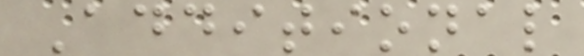Additional
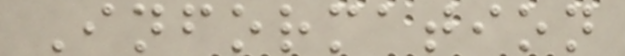Information
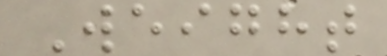Weight
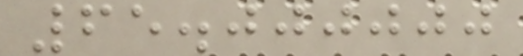65.000000
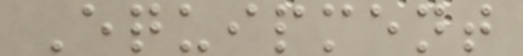Equipment
